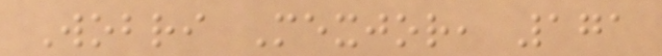Wobri Mexjor, 171
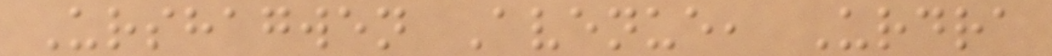Urshagwen Avenue, Urdra
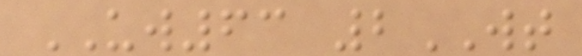UW63 2WT
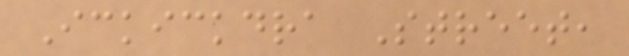Ickickdra Street,
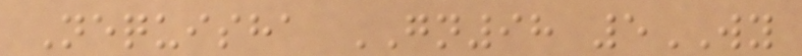Nequisha GN98 5WY
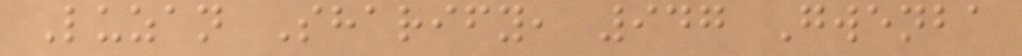Luzan Sharify, 947 Gwenba
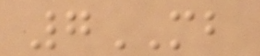7MB
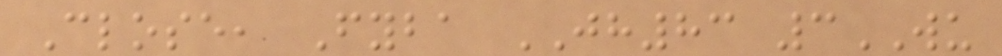Close, Fyba JH83 3WU
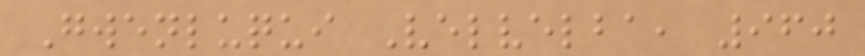Gwenluqui Velvelba, 960
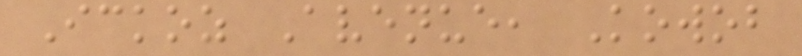Ickoz Avenue, Kowob
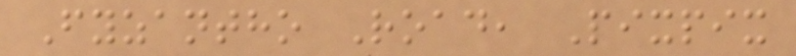Fyzantho Road, Pixpix
